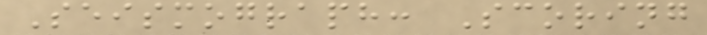Seismograph: Scoring
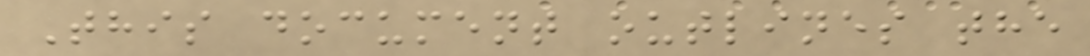This document outlines the
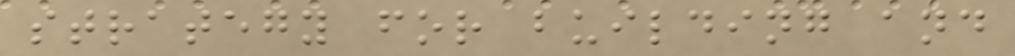strategy for building and
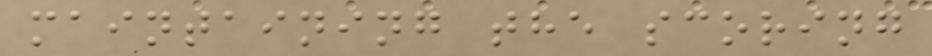maintaining the scoring
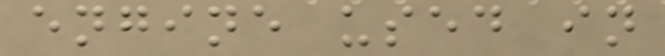engine used in
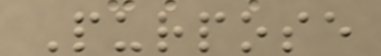Purpose
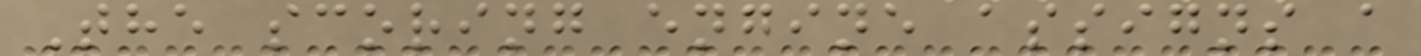The scoring engine assigns a
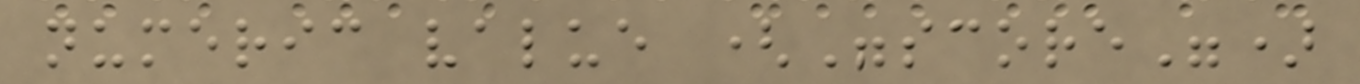numeric value ("score")
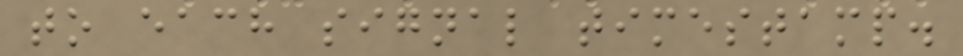to each signal timestamp.
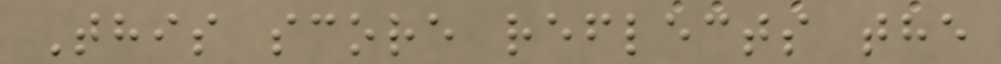This score reflects the
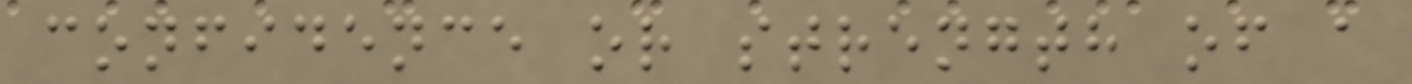confidence or strength of a
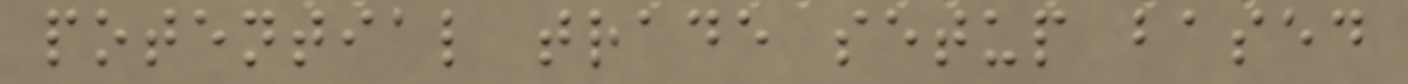potential trade setup based
